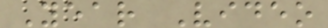Year Video
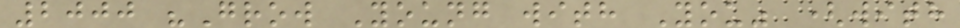2000 "Grow Young with You" (with
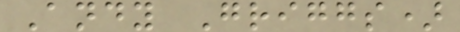Andy Griggs)
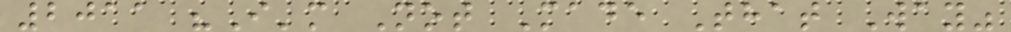2011 "I'm Not Made That Way"
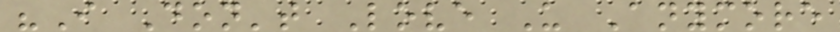"I Don't Love U Anymore
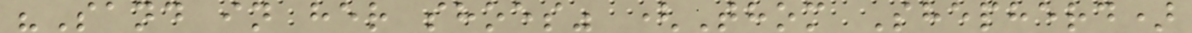"Sand in her shoes" (Thom Shepherd)
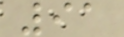91
